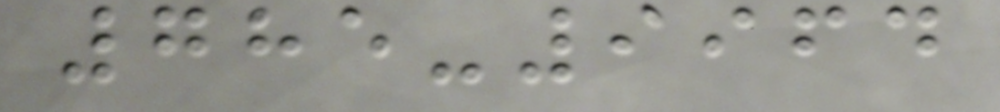785-9964
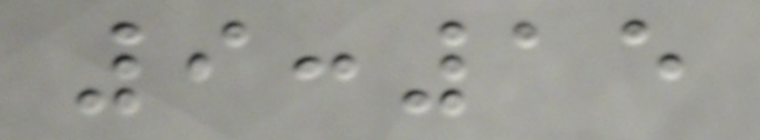9:15
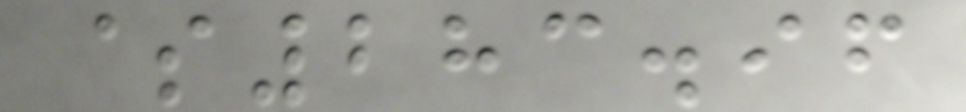$283.96
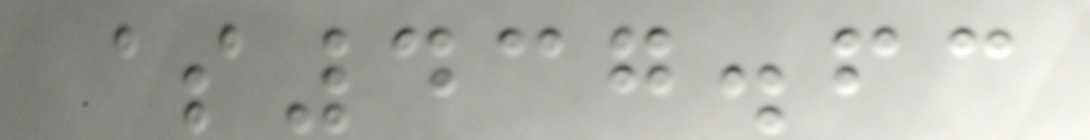$437.63
